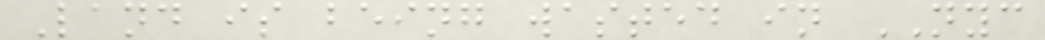Land is being wasted in NYC
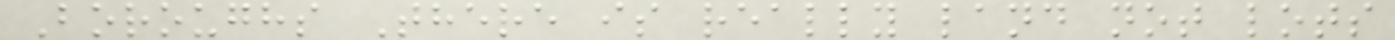Boroughs There is really land not lots
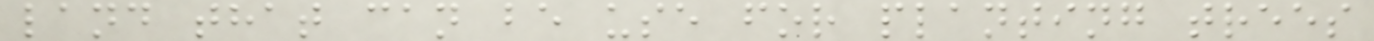land that can be use for planting trees
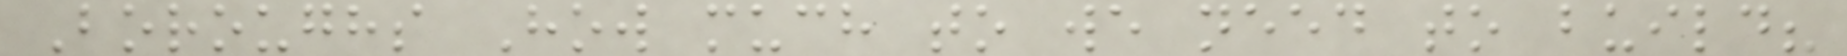Boroughs How much to we need to build?
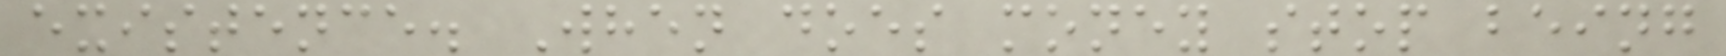existence. When does money stop being
